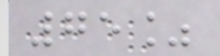75%
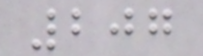207
